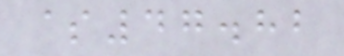$47.82
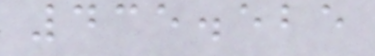435.525
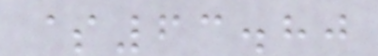$63.80
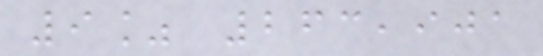9% 263,901
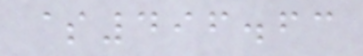$496.63
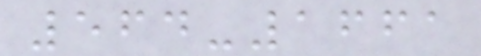564-1661
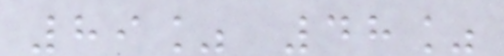89% 48%
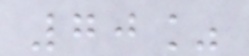70%
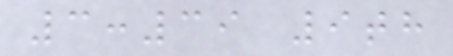3:39 9th
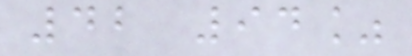42 94%
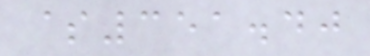$351.40
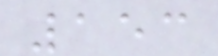153
